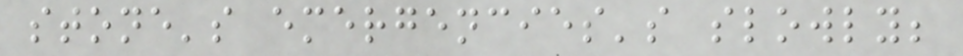stone's emergencies's slowly;
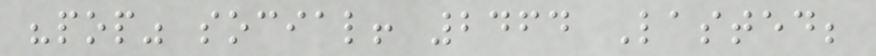"pop" social! 2464 Lasted;
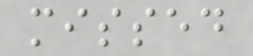missed
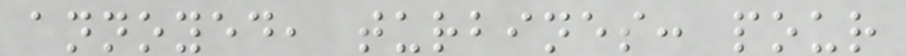annoyed, turbines: pour
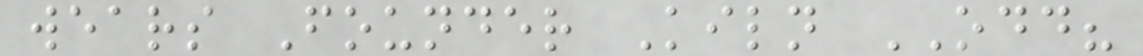wears Founder Kiln ODD?
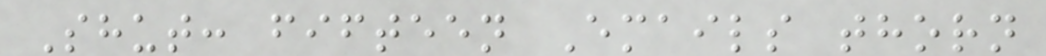Shut: fifteen Emails thorn
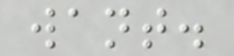want.
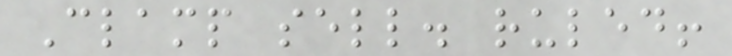Clamp sell. ruled!
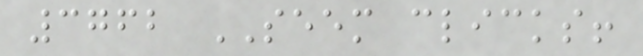3762 SEEM clicks!
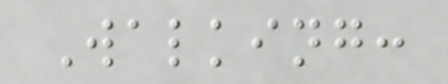Walking:
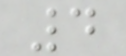4
